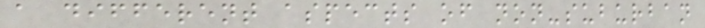a different aspects of non-suburban
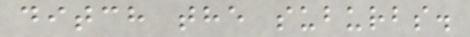ditch the suburbs.
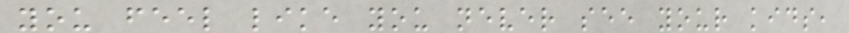you feel like you never see your kids,
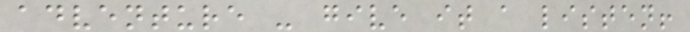adventure - give it a listen!
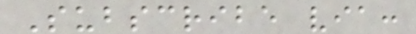Subscribe via:
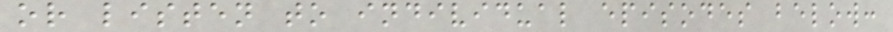or listen to individual episodes below:
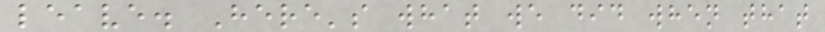leave. Here's what we did when that
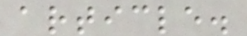article.
